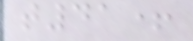t41+
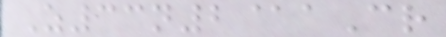Z33n2@aCr
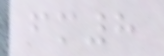fm8
